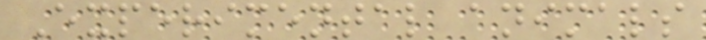Experimental animals
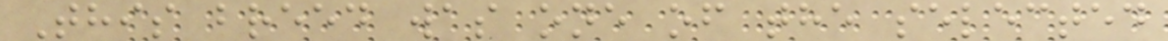This breed was one of the selected
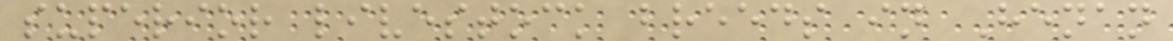superior livestock breeds in Henan
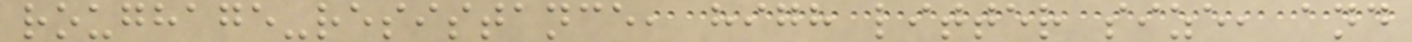roughage-resistance, high litter size, and
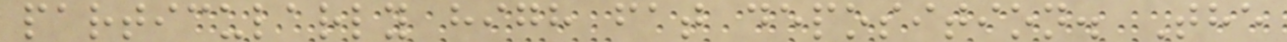particularly high fat deposition. The
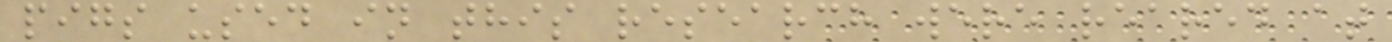pigs used in this research were reared at
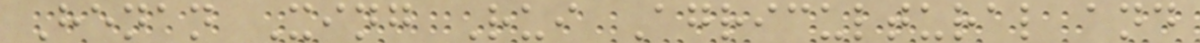Henan Xing Rui Agricultural and
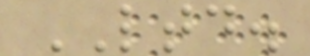LTD.
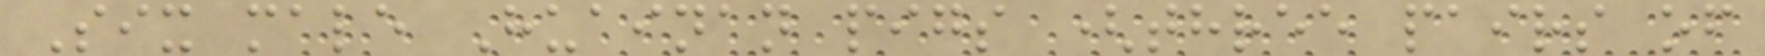Six male Huainan pigs (three pairs of
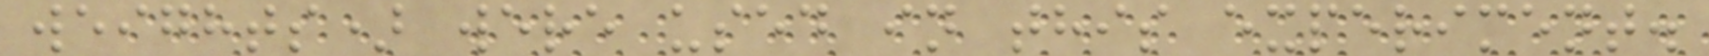weights) were used in this experiment.
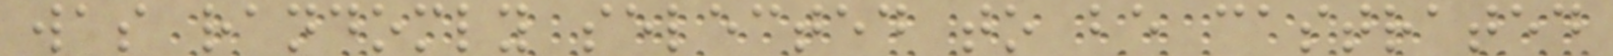was randomly selected to be castrated
